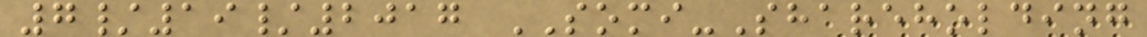7/19/2017 SOMI-Shareholding
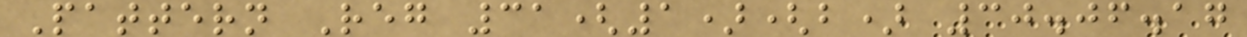Pattern Reg 31(1)(b) 30.06.17
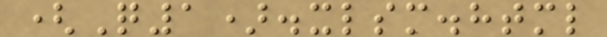(Q1).xlsm.html
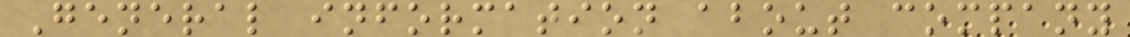General information about company
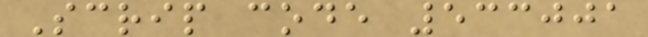Scrip code 533001
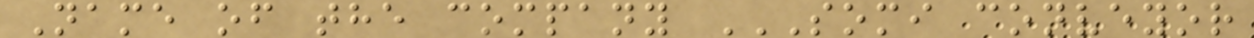Name of the company SOMI CONVEYOR
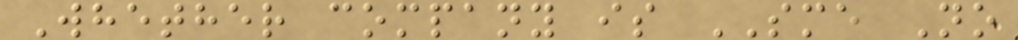Whether company is SME No
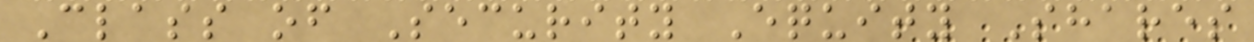Class of Security Equity Shares
